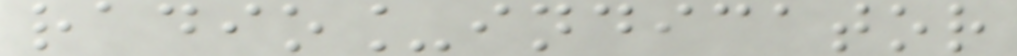radio_indicator
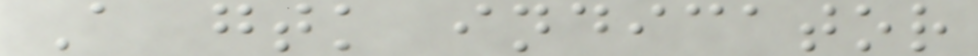A gtk indicator
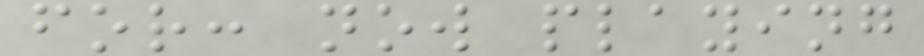for: now playing
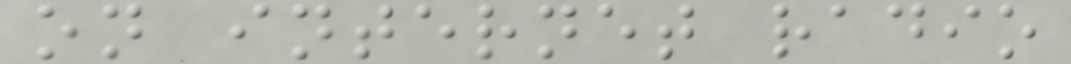on internet radio
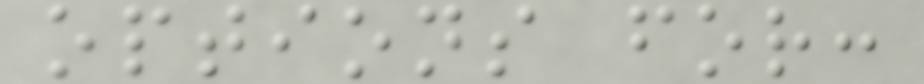options for:
